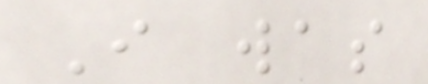I was
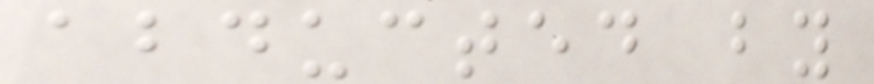abducted by
